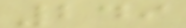249
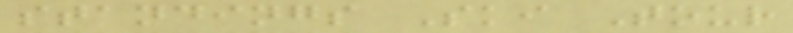standings Ski Tour
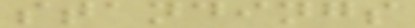standings
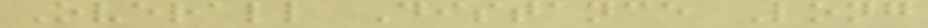Overall Distance Long
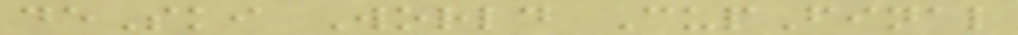deSki World CupFinal
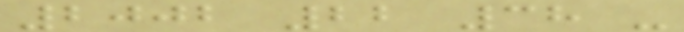2002 22 38 -
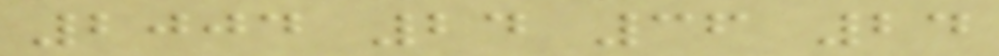2004 24 36 24
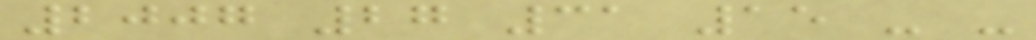2007 27 31 15 - -
